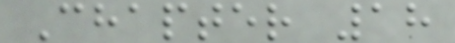Chapter 18
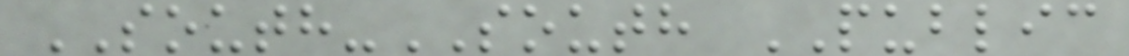SOUTH-SOUTH PUBLIC
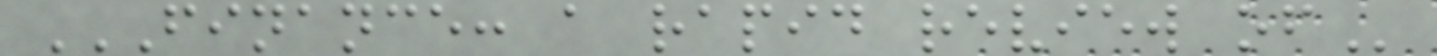FINANCE: A RAPID REVIEW OF
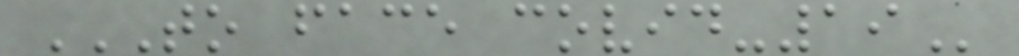TO FACE COVID-19
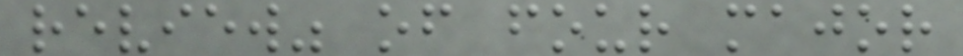review" of four major
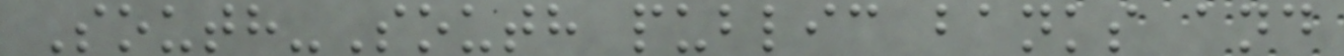South-South public banks and
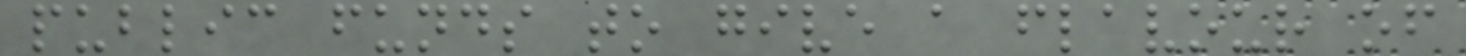public funds to give a flavour of
